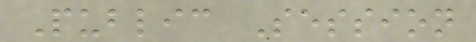Public Session
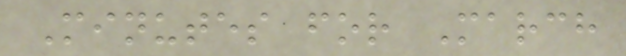Minutes for March
